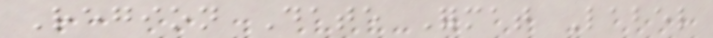Region Date Format Label
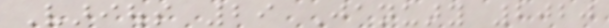Various 29 January 2020
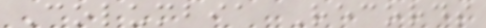Columbia Records
